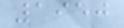1950
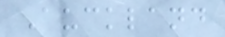Auckland
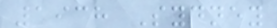1938 Sydney
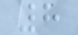8
